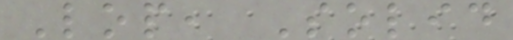Lop, Solid
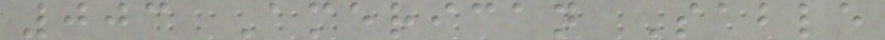003 American Sable
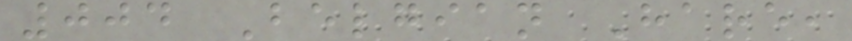004 Belgian Hare,
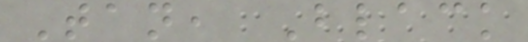Tan, Black
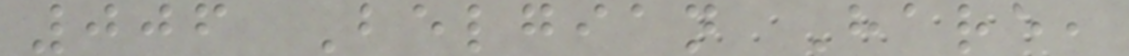006 Belgian Hare,
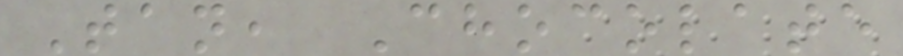Tan, Chocolate
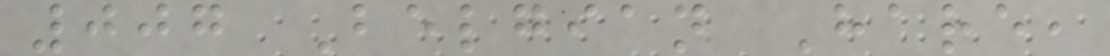007 Belgian Hare,
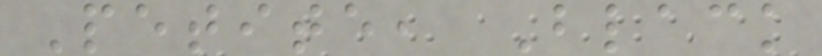Petite, Black
